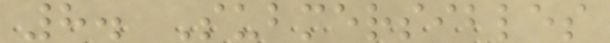8. Submersibles
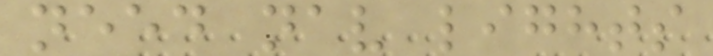need nav lights
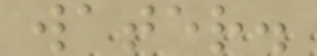water.
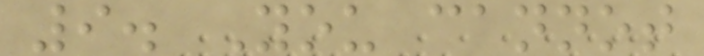9. You cannot
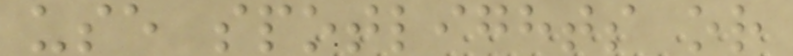use spotlights or
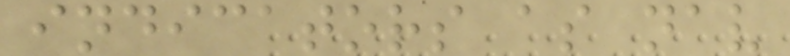indicators as nav
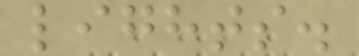lights.
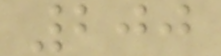200
